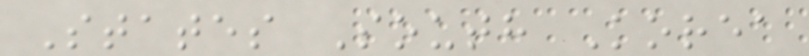States South Korea
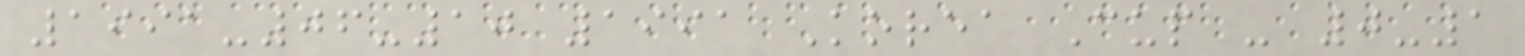1991-06-10 1991 Korea Cup - 0-1
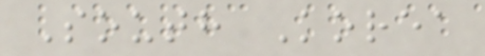South Korea
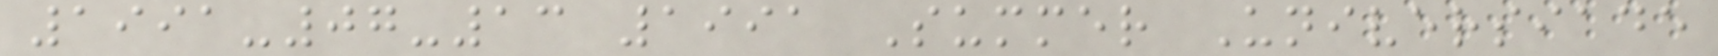1991-07-13 1991 Summer Universiade
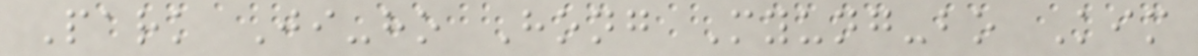Park Ji-ho Hong Myung-bo Kim
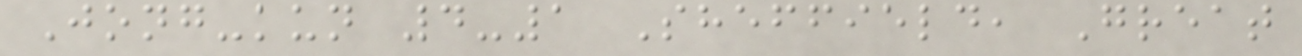Jong-kun 4-1 Sheffield, Great
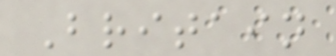Britain
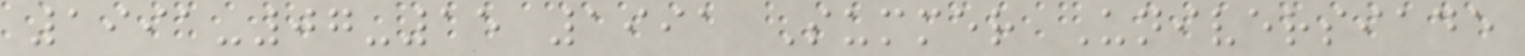1991-07-15 1991 Summer Universiade
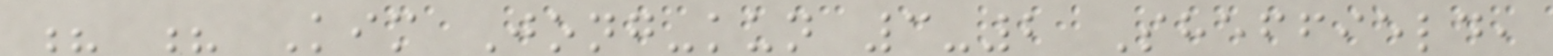? ? Kim Jong-kun 3-2 Sheffield,
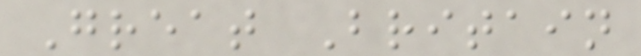Great Britain
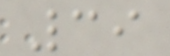39
